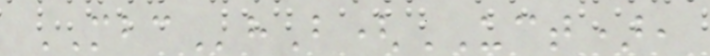MBChB(UCT),
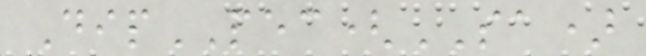DipPEC(SA)
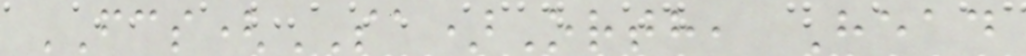FCS(SA)Orth, Head
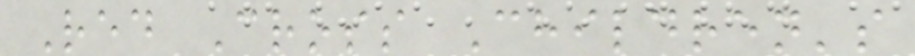Red Cross Children's
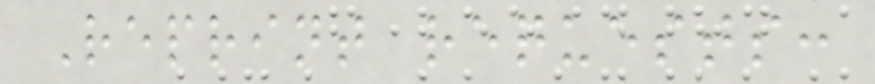Reprint requests:
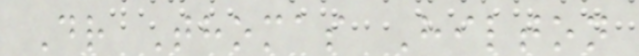Dr Thomas Hilton
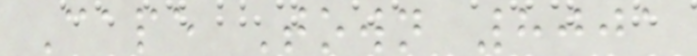Cape Town 8001
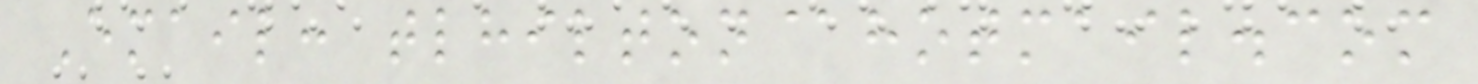Email: tlhilton@hotmail.com
